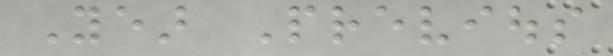Year Previous
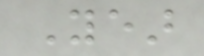Year
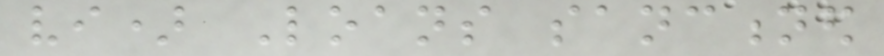vi) Loans sanctioned
